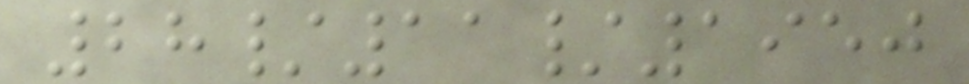28/11/1950
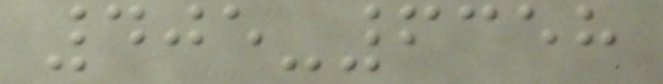405-6358
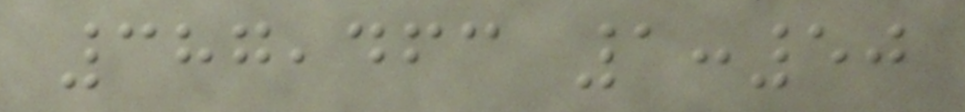387,463 1:50
